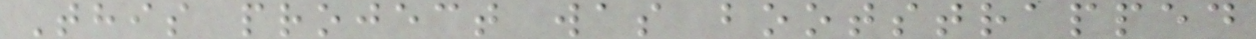This project was bootstrapped
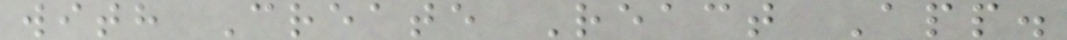with Create React App.
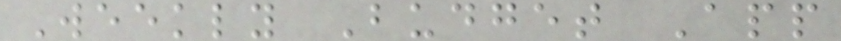Weekly Budget App
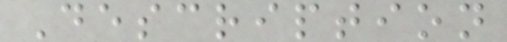Description
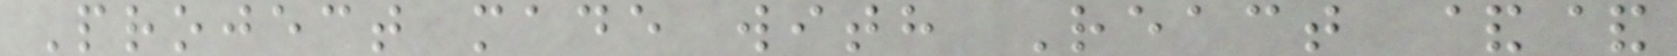Project made with React &&
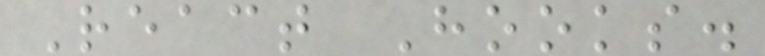React Hooks.
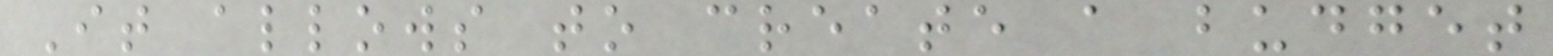It allows to create a budget
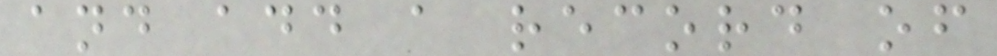and add a record of
